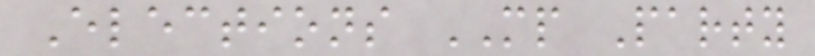Elections MP Party
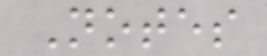Notes
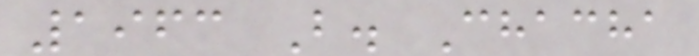1963 B. Chacha
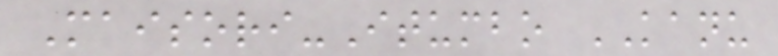Maisori-Itumbo KANU
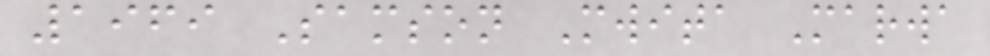1969 Samson Mwita Marwa
